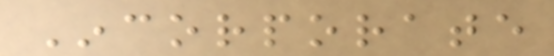Incorporate
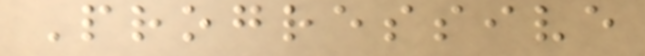Progressive
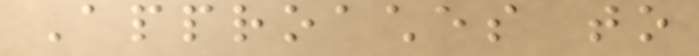Approaches to
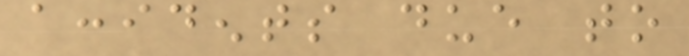accidents due to
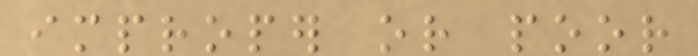improper or poor
